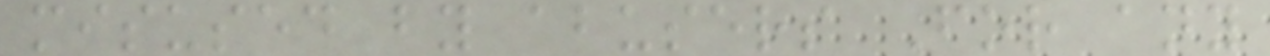misused by abusers For any
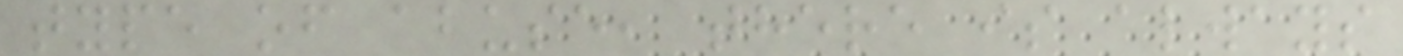type of abuse, there is always
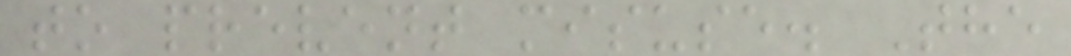to prevent misuse. The
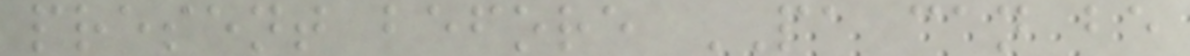present before PA can be
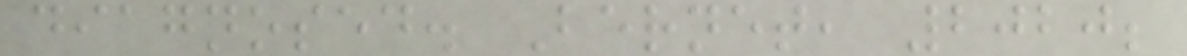diagnosed. Bernet, 2020;
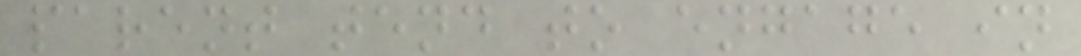parent tend to engage in
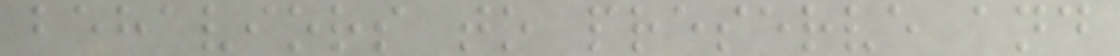behaviors to preserve and
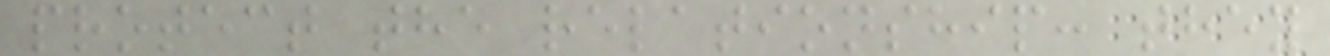protect the relationship: they
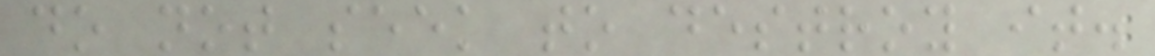do not seek to destroy it.
